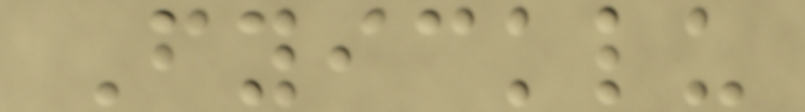Fyicklu
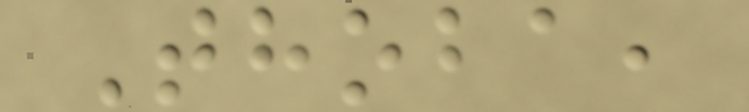Thoba,
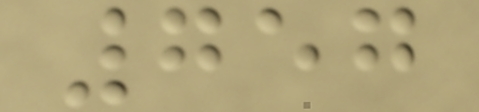757
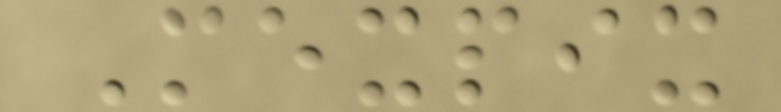Mexpix
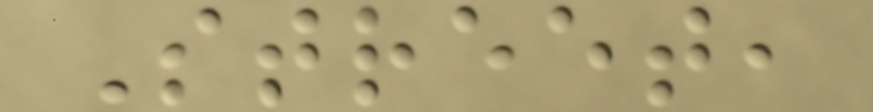Street,
